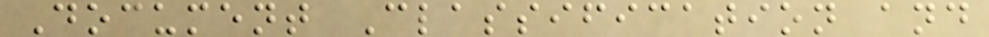Document Classification and
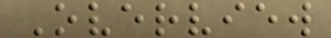Overview
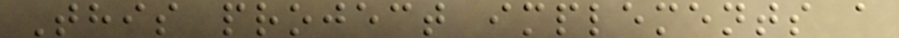This project implements a
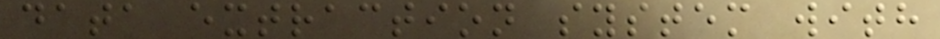data extraction system with
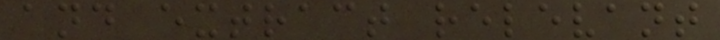and extract relevant
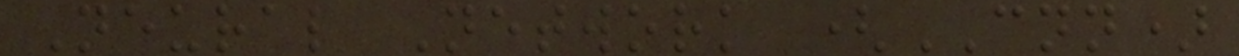Neural Network (CNN)
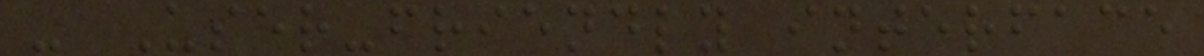- User-friendly interface
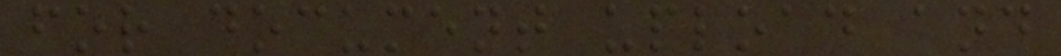for document upload and
